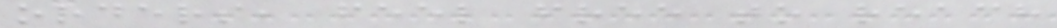orders, feel free to reach
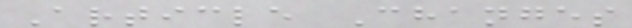Article Changes
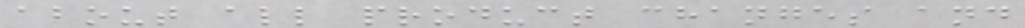about all product changes and
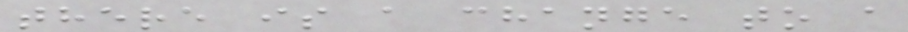there is a change to a
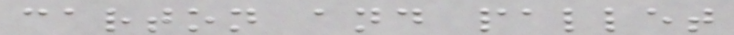carton and pallet
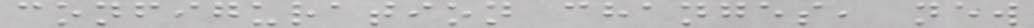configuration changes, new
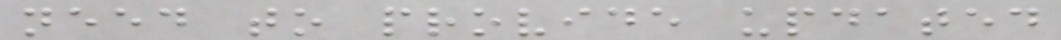need to provide updated
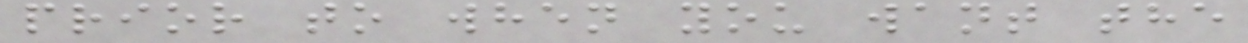prior to when you want the
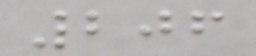206
